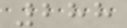288
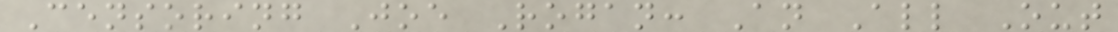Censoring Joe Rogan: An All Out
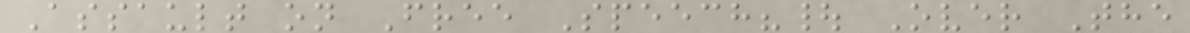Assault on Free Speech?| Over The
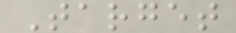Target
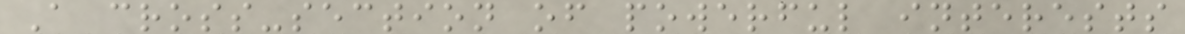A cross-section of powerful interests
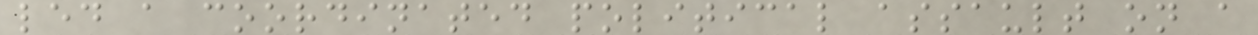led a coordinated political assault on a
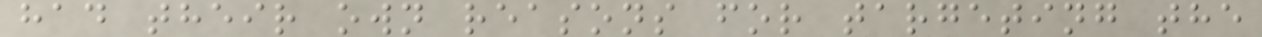had their own reasons for targeting the
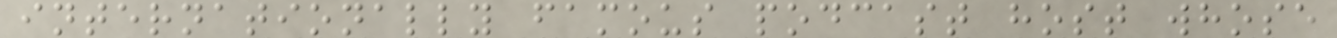internationally famous podcast host whose
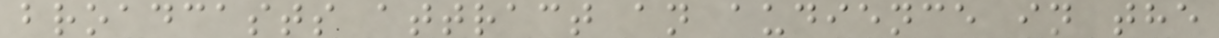broadcasts attract an audience in the
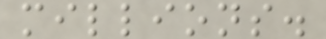millions.
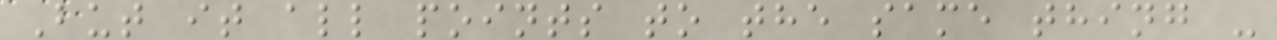But it all points to the same thing -
